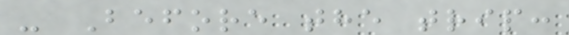- Before the trip:
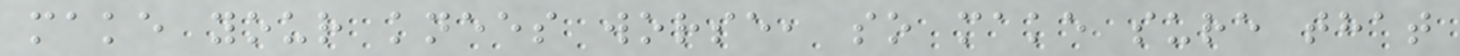make your knees worse, so make sure that
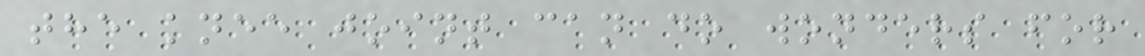the knee joint can do wonders for
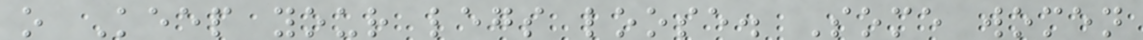o Keep your legs loose. Some women
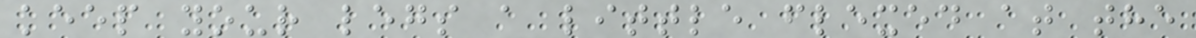keep your legs a little flexed at the
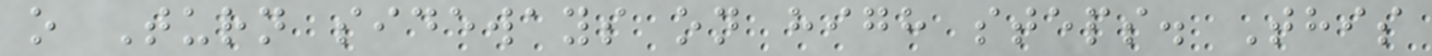o Turn sideways on high steps. This
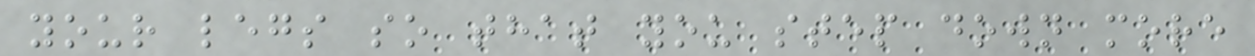your legs so that you step down more
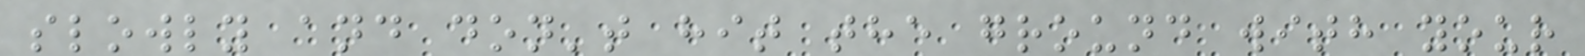slowly and don't hit the ground with your
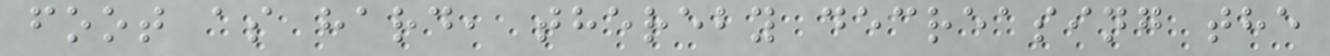foot as hard, thereby decreasing the
